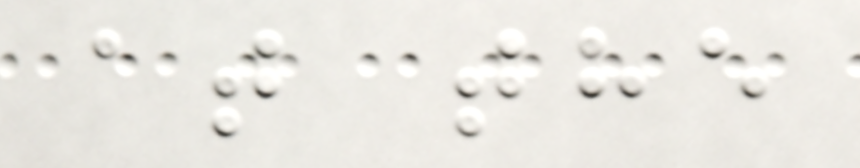at the
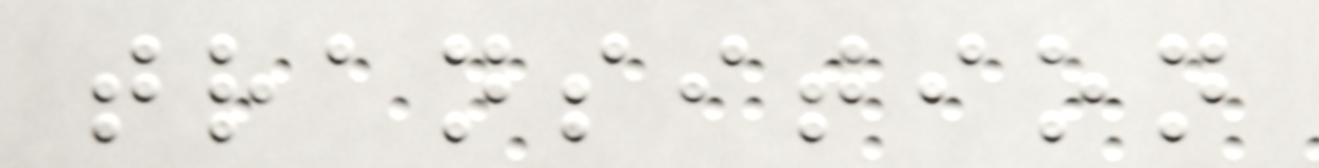transition
